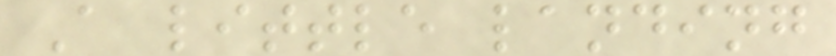A little landing
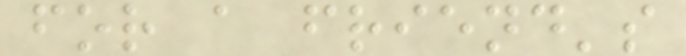for a friend's
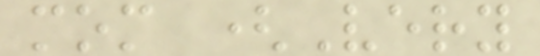mom (Very
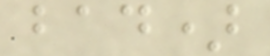bad)
